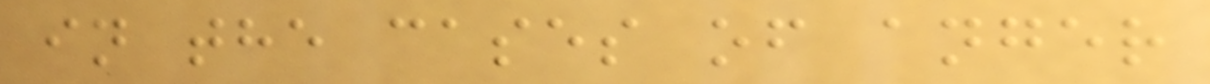in the cases of anger
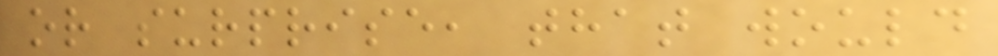or surprise, that would
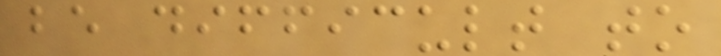be difficult to
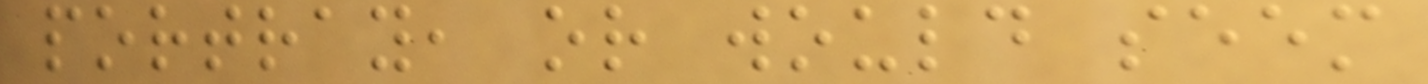portray, or would seem
